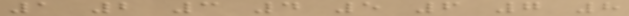1 2 3 4 5 6 7 8
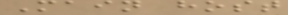Main host
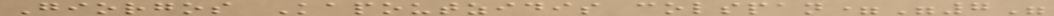Giorgos Kapoutzidis colspan="7"
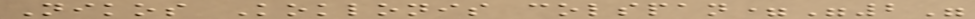Nikos Koklonis colspan="2"
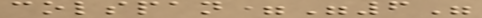colspan="6"
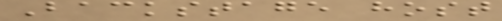Backstage host
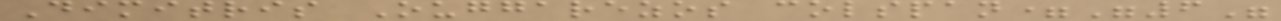Dimitris Ouggarezos colspan="6"
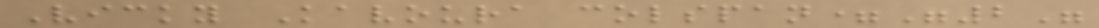Vicky Kavoura colspan="2"
